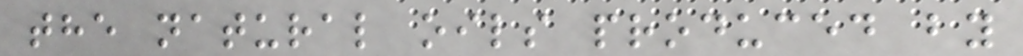the natural oils produced by
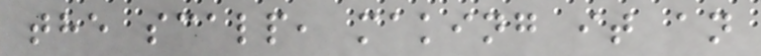the scalp, making it an
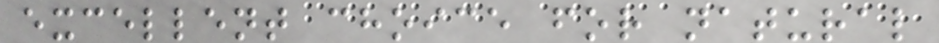excellent choice for natural
